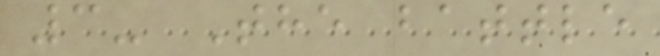3- The battle
